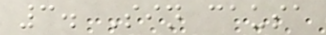3. Sin causa
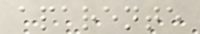aparente
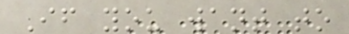If you want to
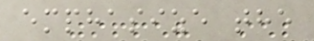emphasize the
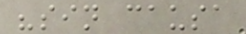"sin causa
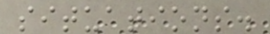situations.
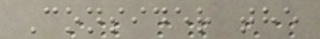Consider the
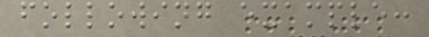following example:
